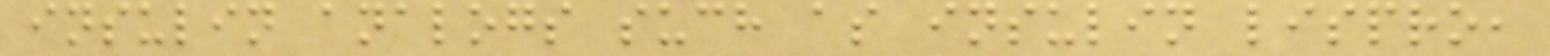insulin analogs such as insulin lispro,
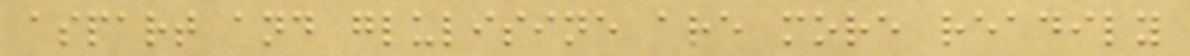aspart and glulisine are more readily
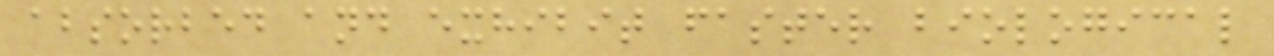absorbed and exhibit faster biological
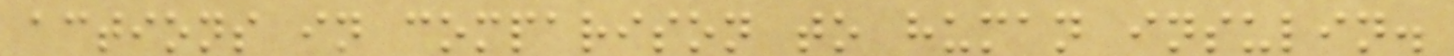actions in comparison to human insulin.
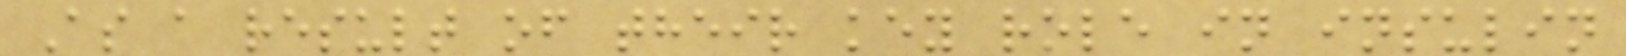As a result of their key role in insulin
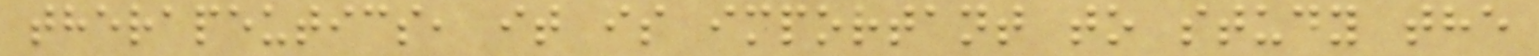therapeutics, it is important to study the
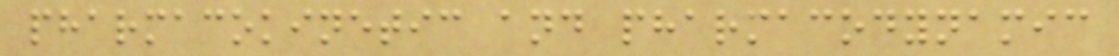pharmacokinetic and pharmacodynamic
